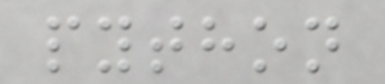python
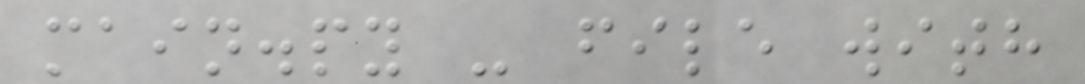main.py - file with
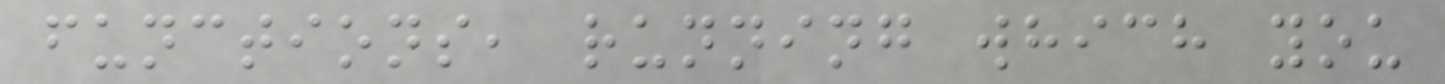functions, running which you
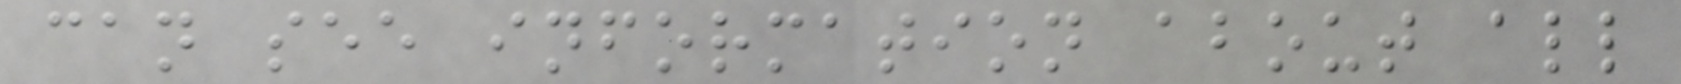can see information about all
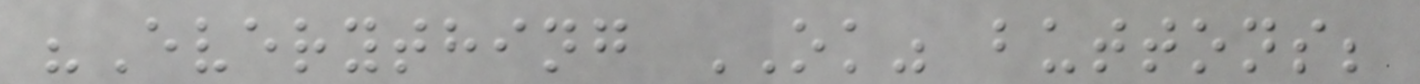"Everything OK" buttons;
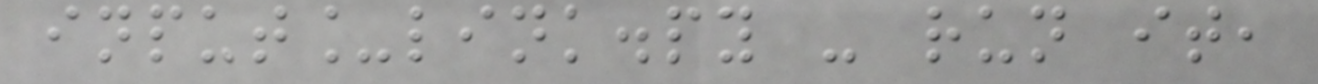input_link.py - run it,
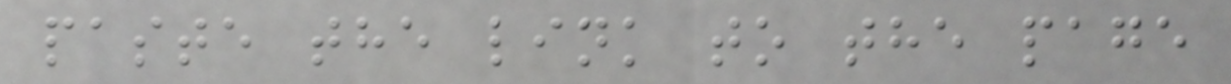paste the link to the page
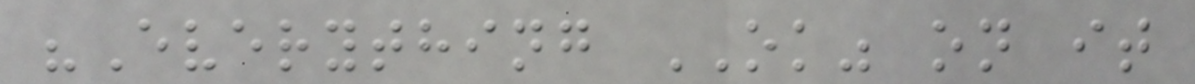"Everything OK" on it
